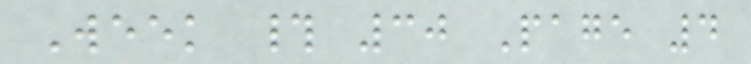Week # 30 Page 4
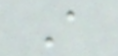A
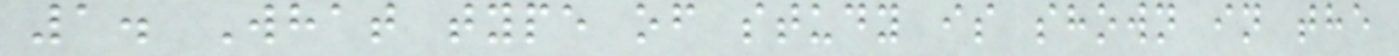1. What type of study is shown in the
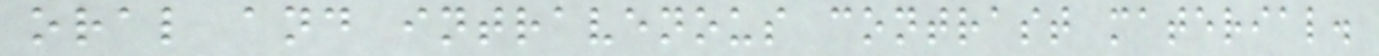oral and intravenous contrast material.
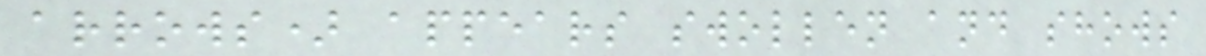arrows) appears swollen and shows
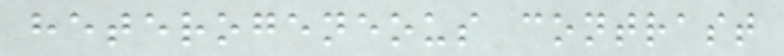heterogeneous contrast
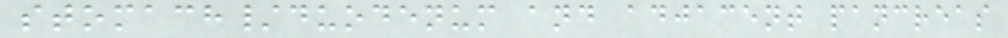stomach/duodenum and adjacent pancreas
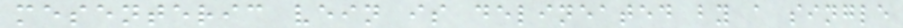mesenteric vein is delineated by a single
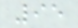95
